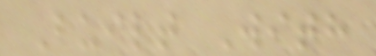Built With
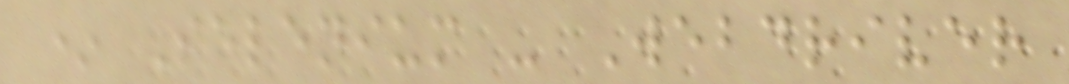* Selenium - Webdriver
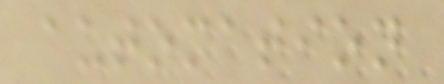automation
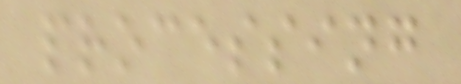processing
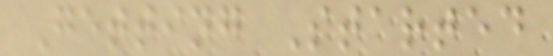Getting Started
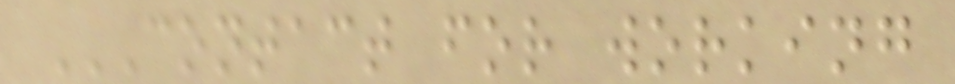CONTACT FOR WORKING
